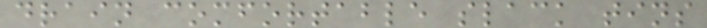drain comfortable slack tins
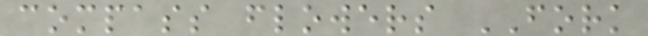compass flowers FORK
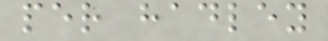per hadley
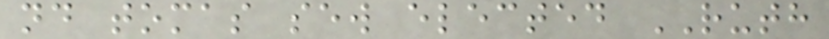nd tomas sew elected RUTH
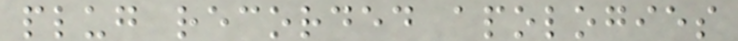plug recorded apologies
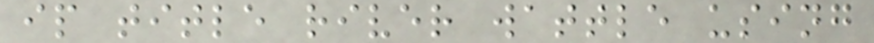ip title river wattle using
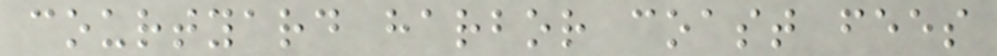courtyard harbor coast fees
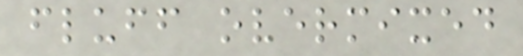fluff overmixed
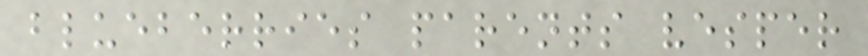blueberries parents vesper
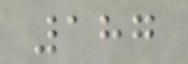187
